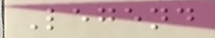Legend
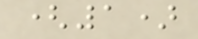(1)
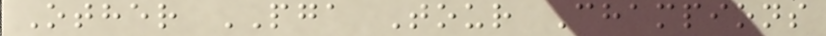Other PGA Tour Champions
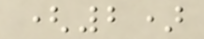(2)
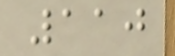110
